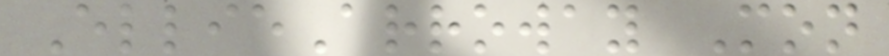EllieArroway Mon
